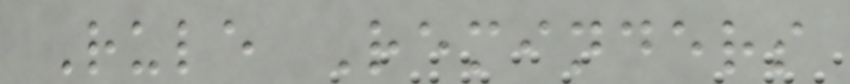Rule Reminders
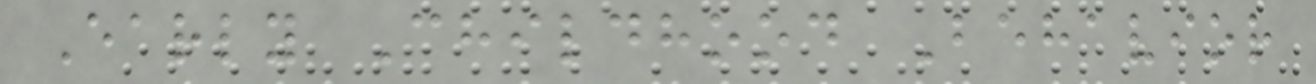Early Childhood Behavior
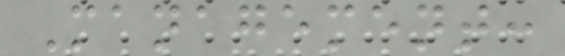Management:
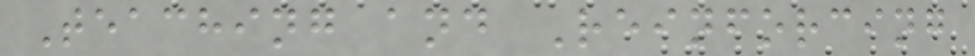Teaching and Reinforcing
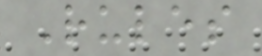Rules
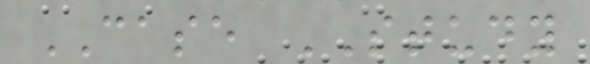CASE STUDY
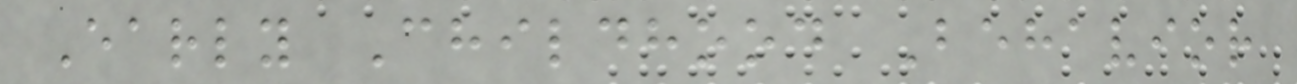Early Childhood Behavior
